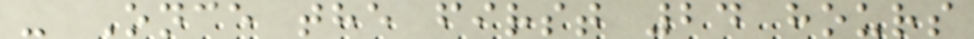- Once the first 24 hours
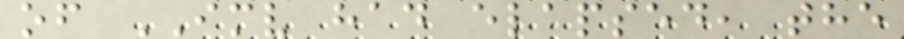of IMV had elapsed, the
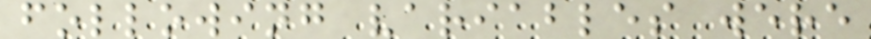following variables were
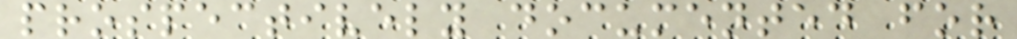prospectively documented for
